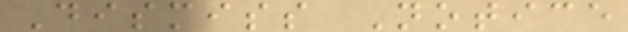Dismiss Notice
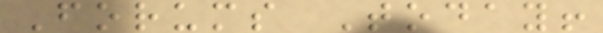Forums Today!
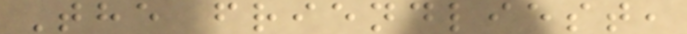The friendliest,
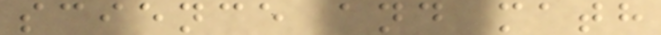science and math
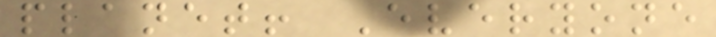planet! Everyone
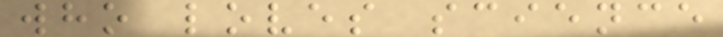who loves science
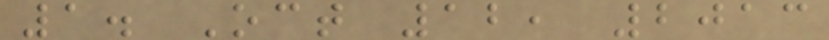1. Oct 12, 2013
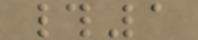#1
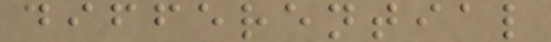differential
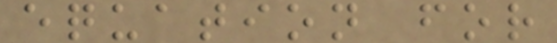equation for
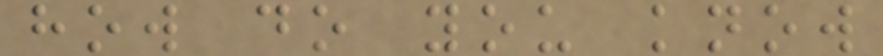how do you know
